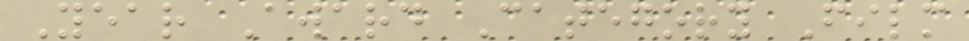Year Award Category Film
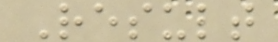Result
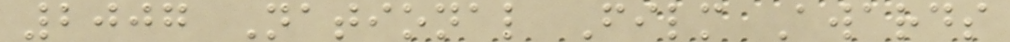2007 National Film Awards
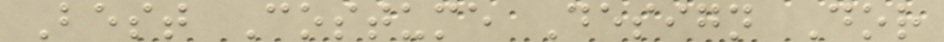Best Costume Design Dor
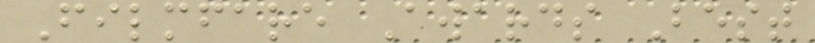Filmfare Awards Best
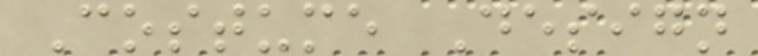Costume Design
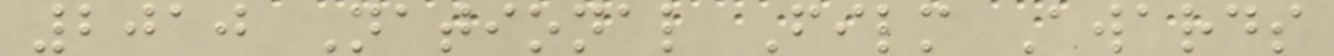2010 National Film Awards
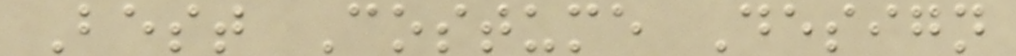Best Costume Design
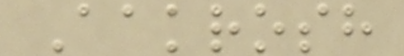Aakrosh
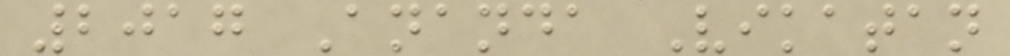2017 Ananda Vikatan
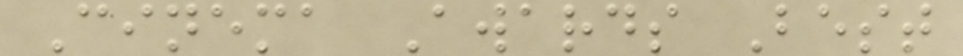Cinema Awards Best
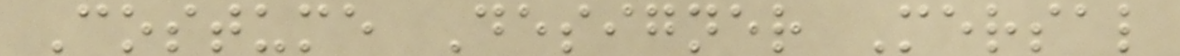Costume Designer Mersal
